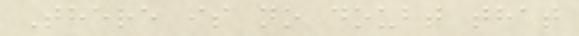There is no doubt that
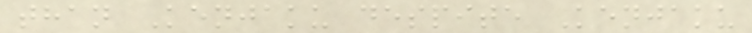than Kenjaku despite Kenjaku
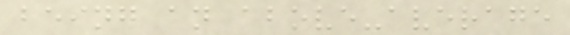being an above-average
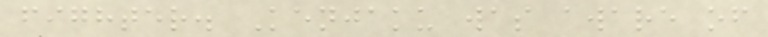fighter. Kenjaku was aware of
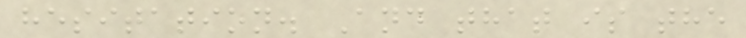hesitation. And that is the
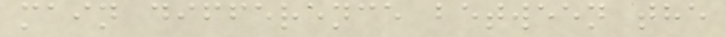main difference between the
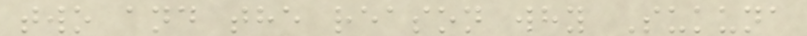two and the reason why Sukuna
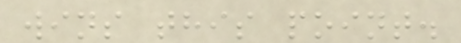wins this point.
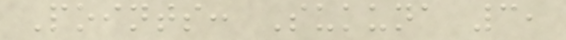Points: Sukuna 3,
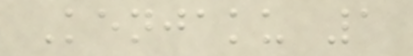Kenjaku 1
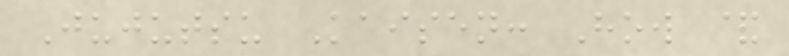Jujutsu Kaisen: How &
